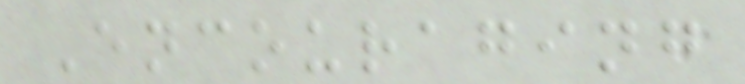Encouraging
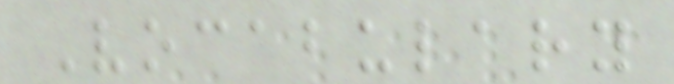Vocabulary
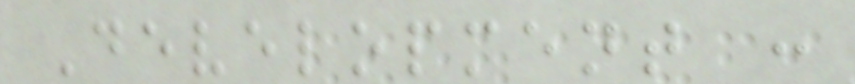Development :
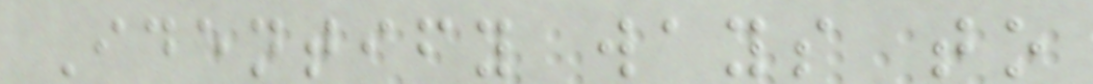Identify ways to
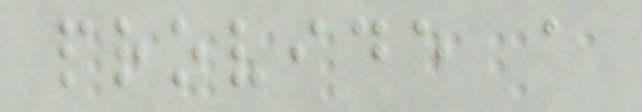provide a
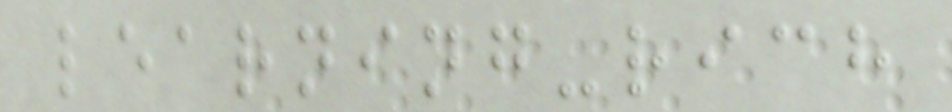learning-rich
